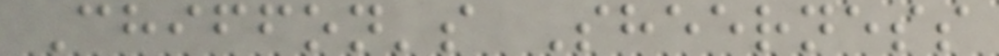Chiffon's Sheerness
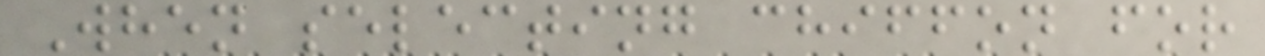When selecting chiffon for
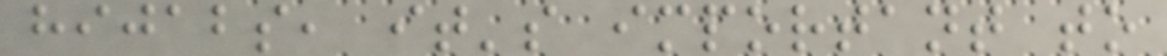hijabs, it's important to
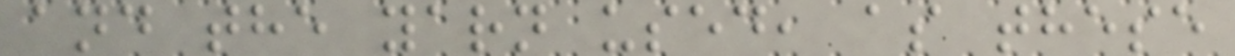and the yarn used, as these
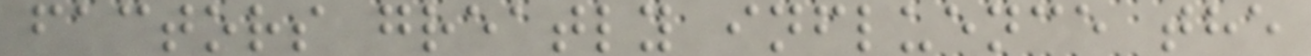factors greatly influence the
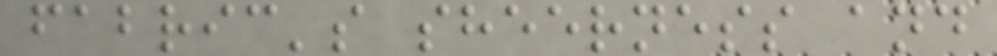fabric's sheerness and
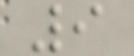9
